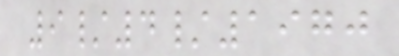9/4/1970
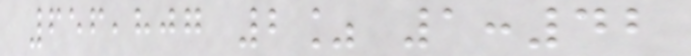656,807 2% 1:42
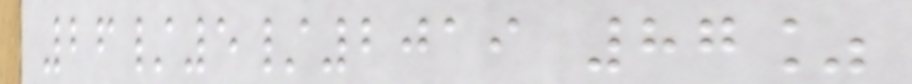26/5/2019 87%
